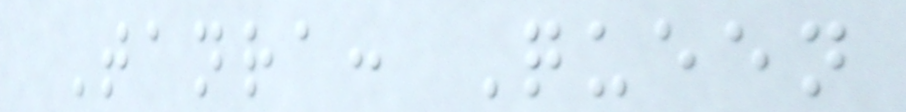Tanra: Queen
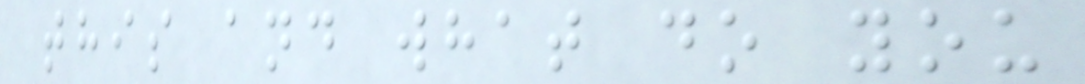this and what do you
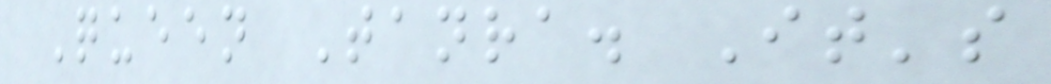Queen Tanra. It's
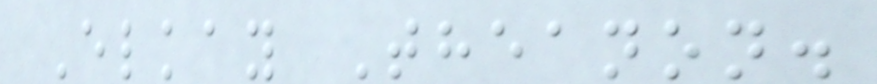Elkay Theanon.
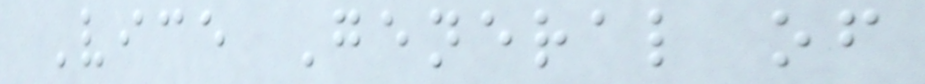Vice General of
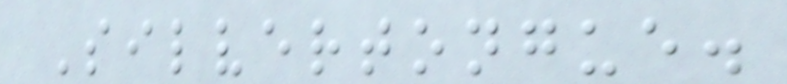Silvertongue.
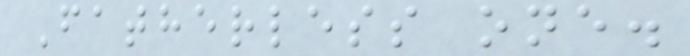Fatherless one.
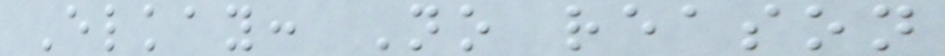Elkay: No reason
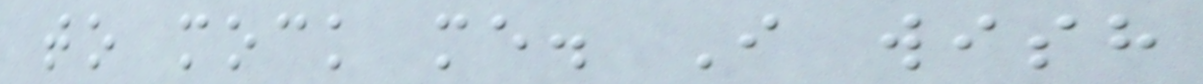to mock me. I wish
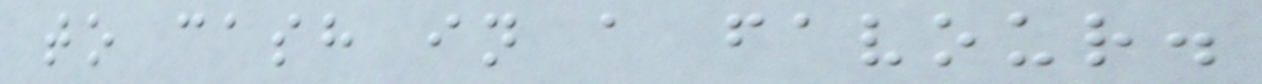to cash in a favour.
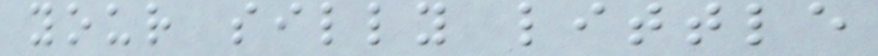your silly little
